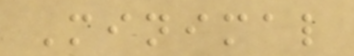Minimal
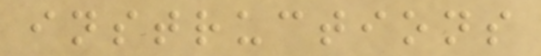instructions
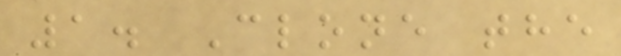1. Clone the
